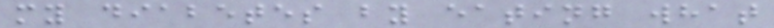my diabetes by eating what
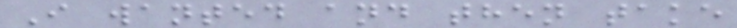I wanted and then take
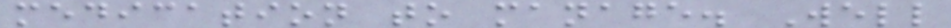medication to manage. Well
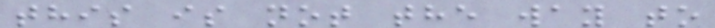this is not the way to
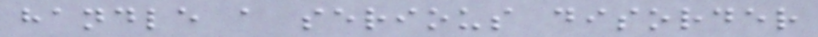handle a serious disorder
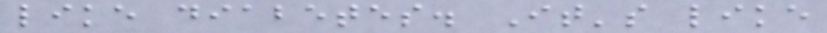like diabetes. It's like
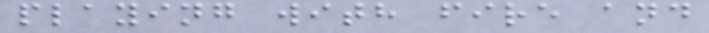playing with fire and
